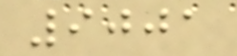9001
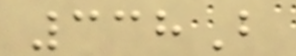338B
